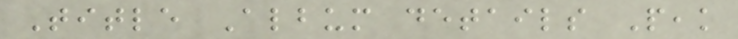Title Album details Peak
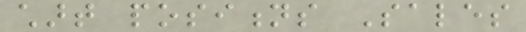chart positions Sales
